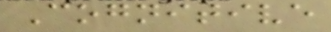Cognitive
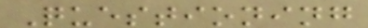Questioning
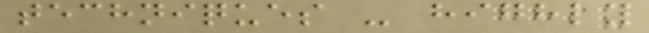techniques - highly
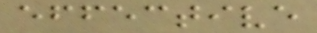effective
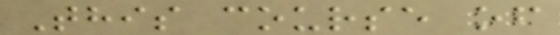This course of
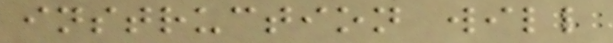instruction will
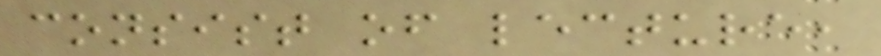consist of lecture,
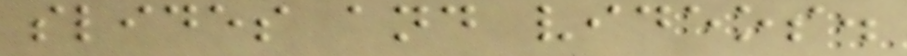slides and videos.
